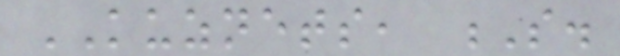KUZNETS, S.
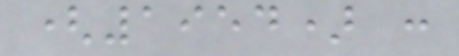(1954) :
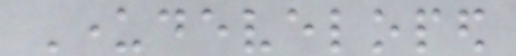Underdeveloped
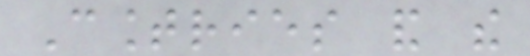Countries and the
